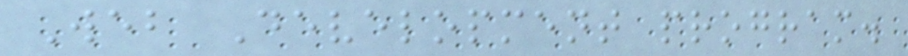Web Development program.
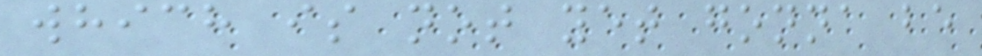which is not yet gonna be
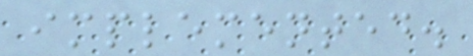implemented.
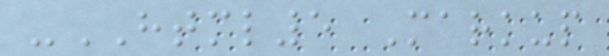-HTML5 Markup
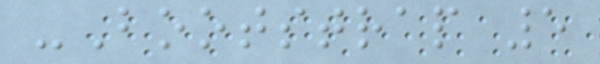-Bootstrap 5
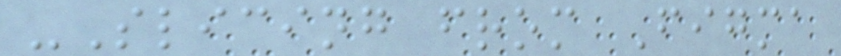-Slicing from Figma
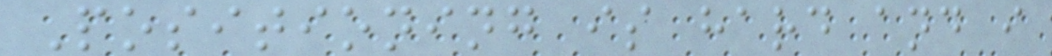Positioning is hard and i
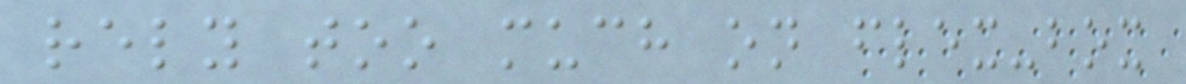rely too much on flex-box
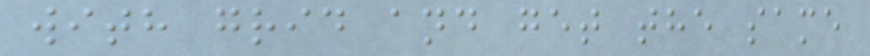with grid and get the same
